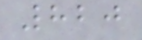820
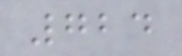724
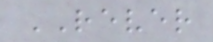REVER
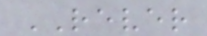REVER
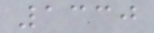1330
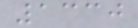1330
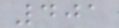401
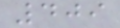409
